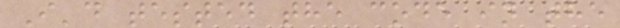I'd tested the code in the
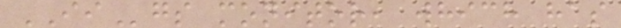IIgs monitor, which has
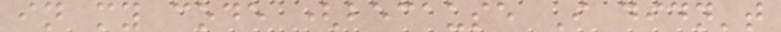in my code (because I didn't
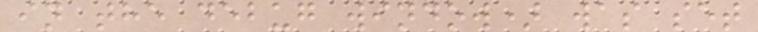in the debug window) was set
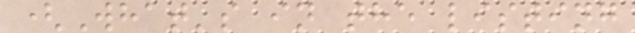(What's in the listing
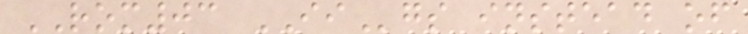ROM03 IIgs instead of
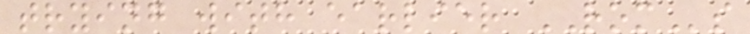trying with earlier ROMs
